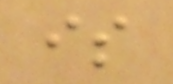is
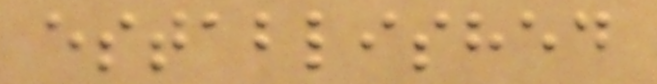established
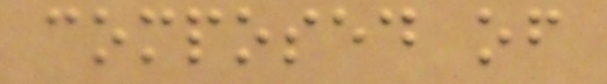composed of
